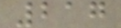217
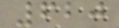620
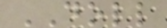DOLL
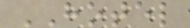HOTEL
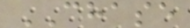CHASE
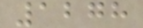1278
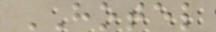HOTEL
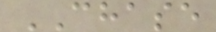CHASE
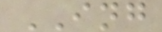ING
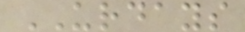URDAYS
